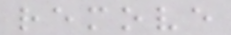remove
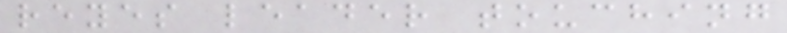reyes leader touching
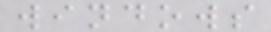windows
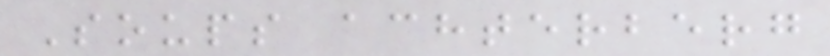Soups achterberg
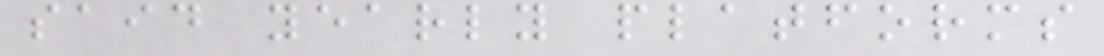said yearly platforms
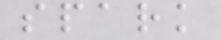spark
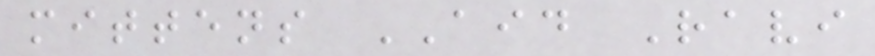mittens AID Ravi
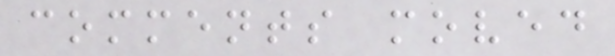comments moved
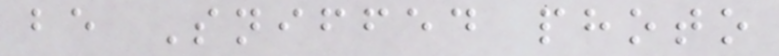be Sniffed photo
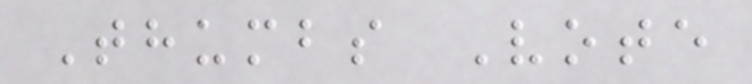Thumbs Vote
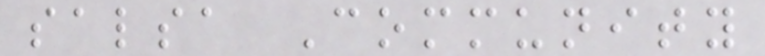salsa Community
